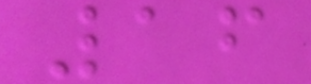16
